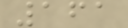161
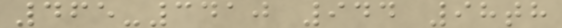465-3410 944 98th
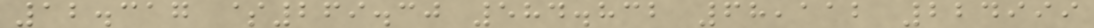12.317 $269.30 584.832 68,112 224999
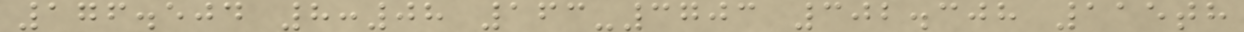176.504 8:08 163-3703 302.308 115th
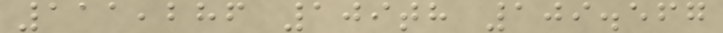111,286 109th 109.567
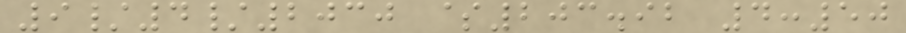9/4/2030 $203.92 4:50
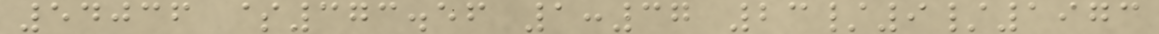54036 $373.56 1:37 23/9/1973
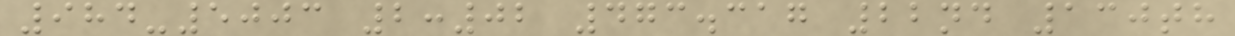984-5003 2:02 473.317 22nd 130th
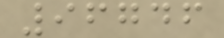96746
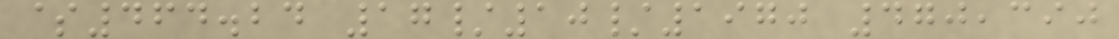$464.24 17/10/1970 470,390
